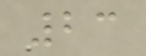23
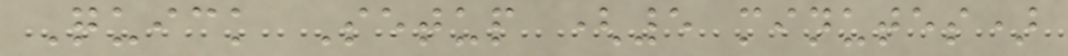Quick Setup (5 minutes)
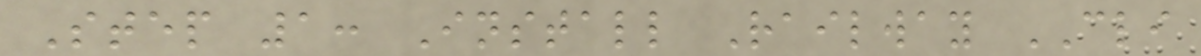Step 1: Install Railway CLI
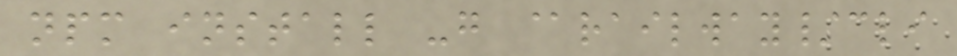npm install -g @railway/cli
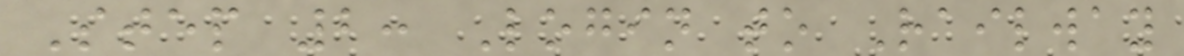Step 2: Login to Railway
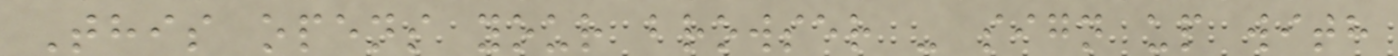This opens your browser - sign up with
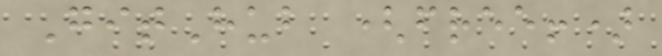GitHub (free!)
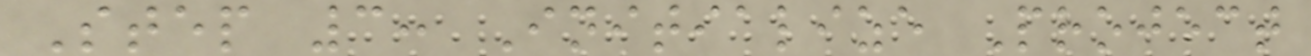Step 3: Initialize Project
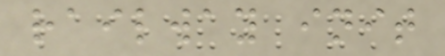railway init
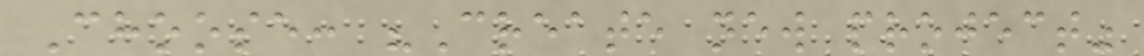Choose: "Create new project"
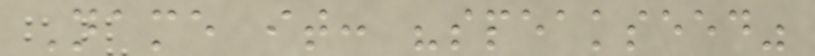Name it: "speakseed"
